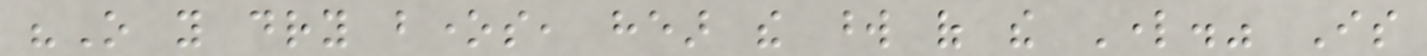"O you dry bones, hear the word of the Lord." Is
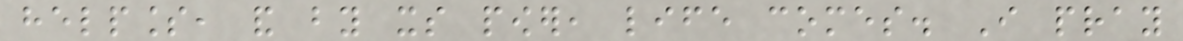helpless, and by its power, life comes. I pray
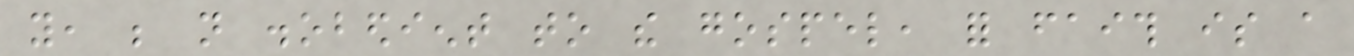you, be not disobedient to the gospel, for faith is a
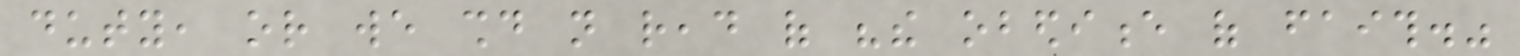duty, or we should not read of "the obedience of faith."
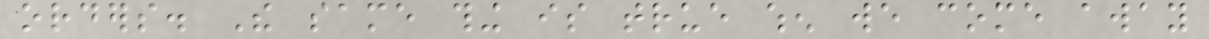orders. The same thing is true when we come away
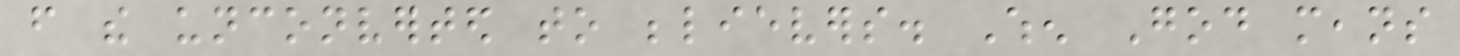from the unconverted to believers. When God means
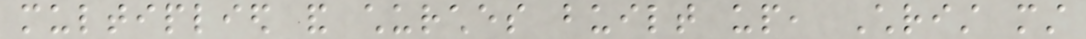multiplied and churches built up, Christ must
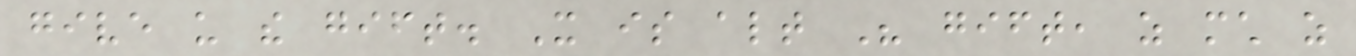give us the gift. It is altogether His gift, as much as
